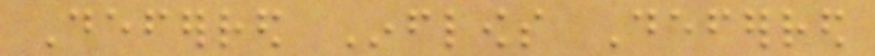Deferred Inflows Deferred
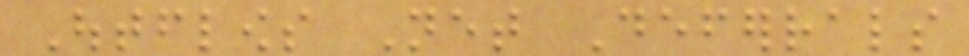Outflows Net Deferrals
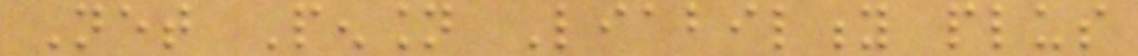Net Pension Liability plus
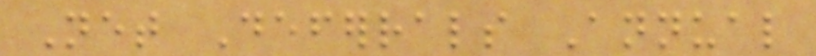Net Deferrals Annual
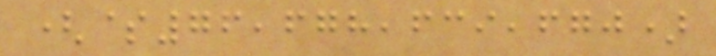($76,678,639,670)
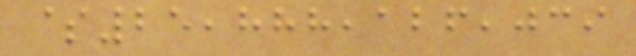$25,888,126,039
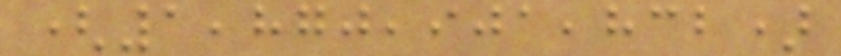(1,870,901,832)
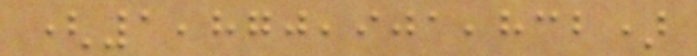(1,870,901,832)
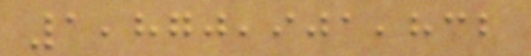1,870,901,832
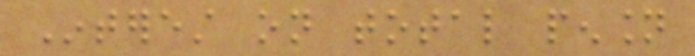Interest on total pension
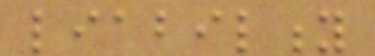liability
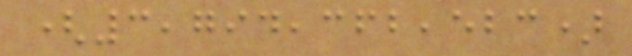(3,794,362,523)
